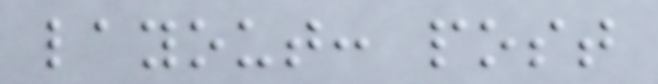layout: post
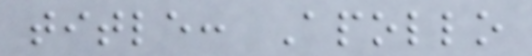title: Apollo
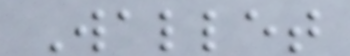Wallet
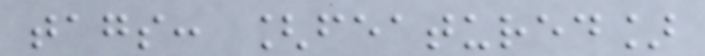tags: [featured]
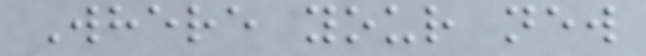Where your new
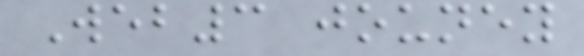Web3 jouney
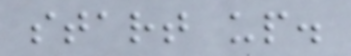start up.
